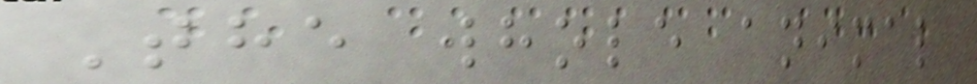The whole animal
